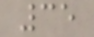35
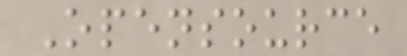Opensource
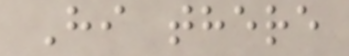Hi there
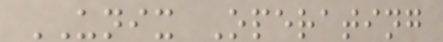UNIX Operating
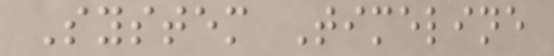System Timeline
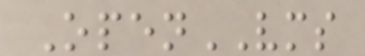OpenVMS
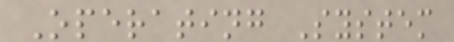Operating System
